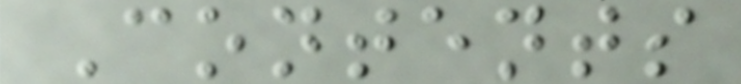Contents
